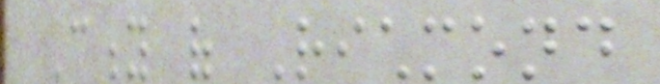City of Richmond
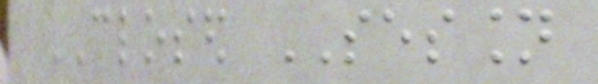CLOSED SESSION
